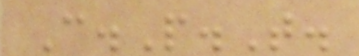C.P.T.
